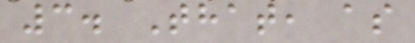3. That, as
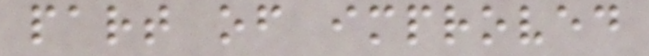part of improved
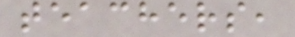teachers,
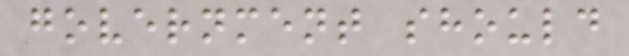government should
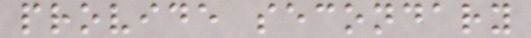provide secondary
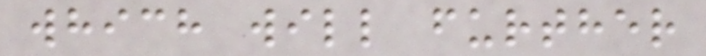which will further
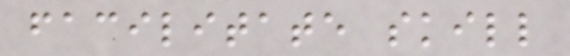facilitate skill
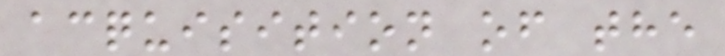acquisition of the
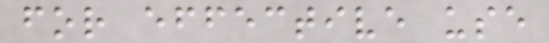for effective use
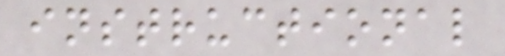instructional
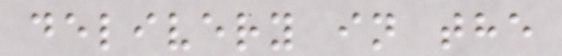delivery in the
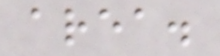area.
